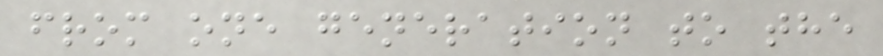from one generation to the
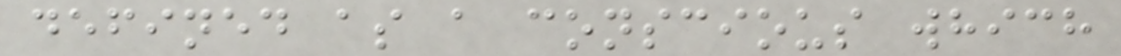defined as a conscious which
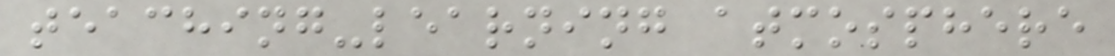teaching-learning atmosphere
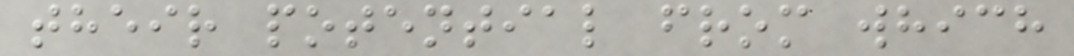their potential from which
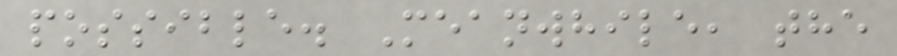possible. Meanwhile, the
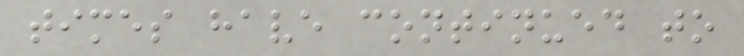times have continued to
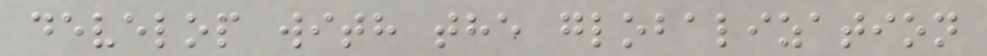develop with the globalization
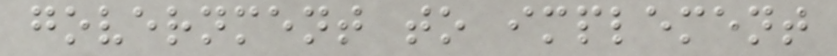government to implement
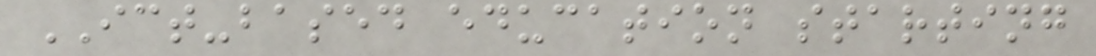ICT-based education starting
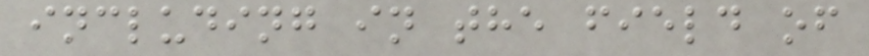including in the field of
